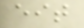eit
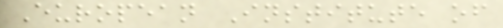European Institute of
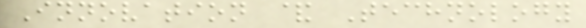Innovation & Technology
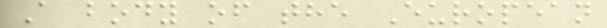A body of the European
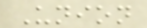Union
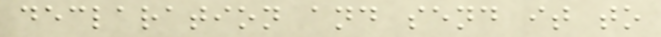declaration and send it to
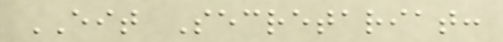EIT Secretariat:
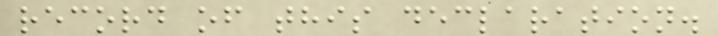record of this declaration.
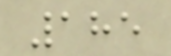185
